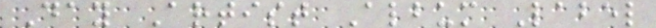Day Artist Album Label
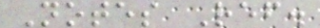Notes Ref.
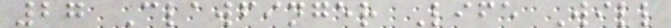27 Clawfinger Life Will
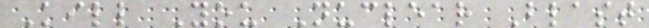Kill You Nuclear Blast
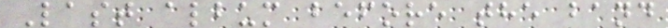Last album before the band
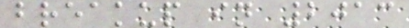breakup in 2013
